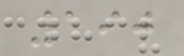190
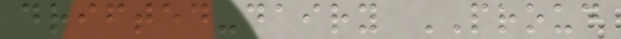drifted-dairy PROUD
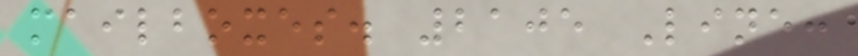mailboxes. 2105 Line:
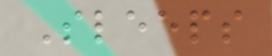Sleeps
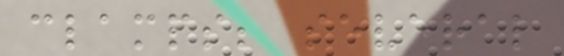clamps; several
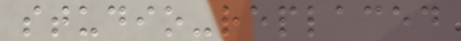studio-replaced
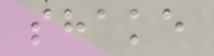shake
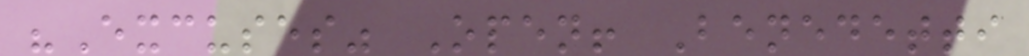"Excuses" Open! Benedetti
